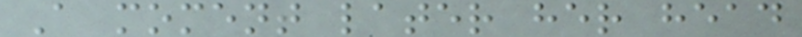A moment later her head
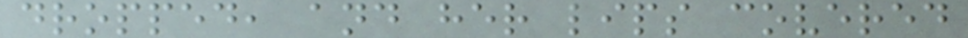dropped, and her lips covered
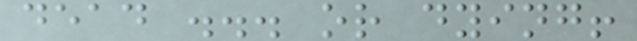dead ... or dying!
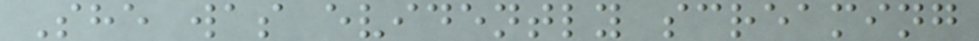She was evidently screaming
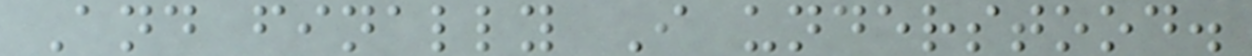And finally I understood.
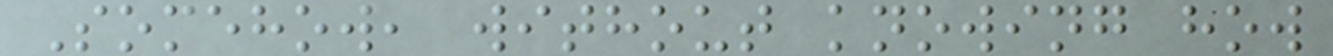Somehow, without knowing how
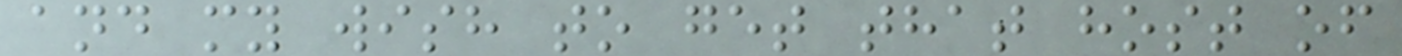and my wish to get that host of
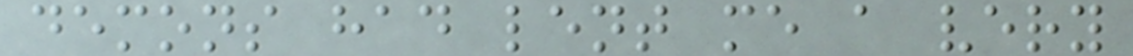demons had lent me a very
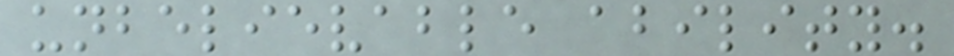unbelievable ability.
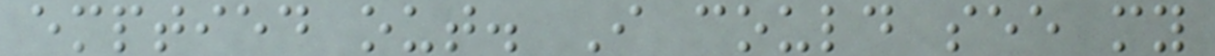emptied out. I could see my
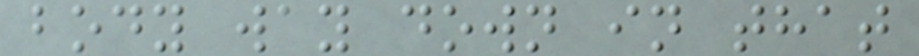body way down in that
